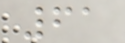61
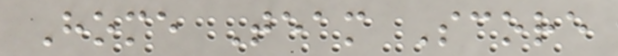Home Team Score
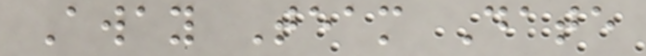Away Team Date
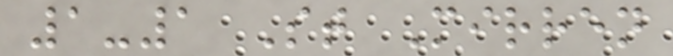1-1 St Mirren
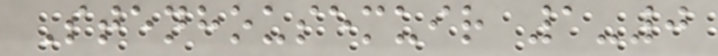Stenhousemuir 1-0
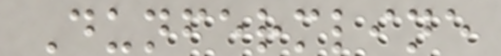Dunfermline
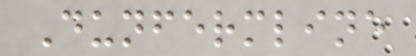Dunfermline
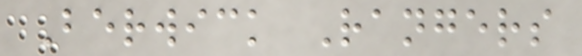Berwick Rangers
